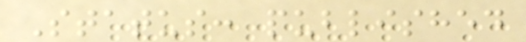Status: published
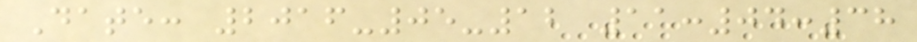Date: 2016-05-12 11:04:38
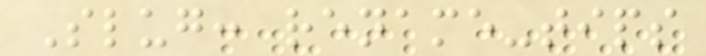Slug: rename-tips
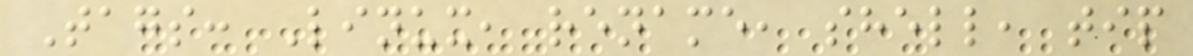Tags: Linux, rename, shell, tip
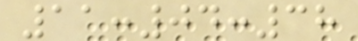11:04:38
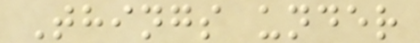Things under
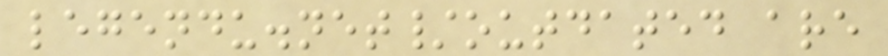legendu.net/outdated are
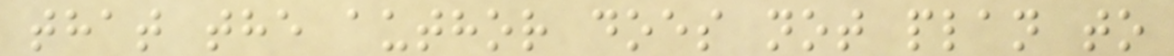that the author does not plan to
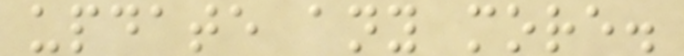update any more.
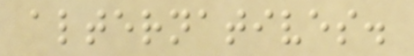alternatives.
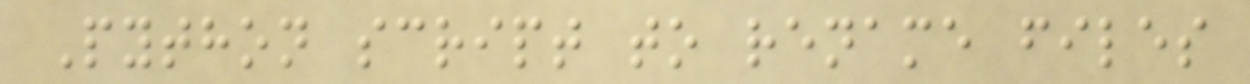Python script to rename files
